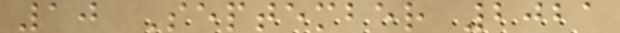10 September 2021
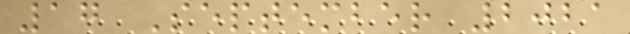17 September 2021
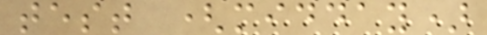test (midday)
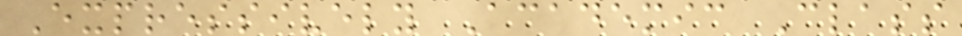Expressively Academic Class
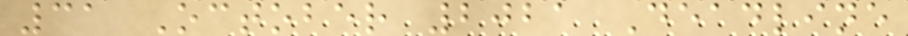31 October 2021 Deadline
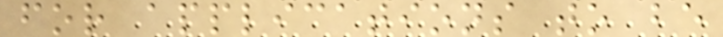for applications to be
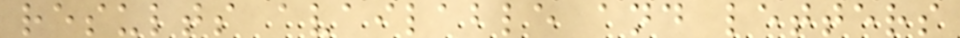results available and letters
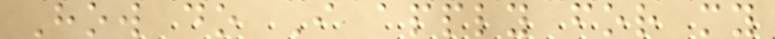How do I apply for my
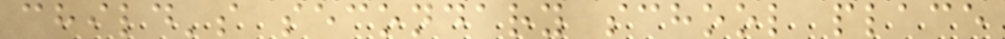child's secondary school place
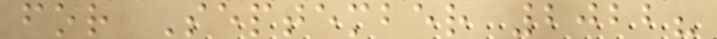for September 2022?
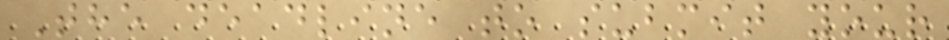The deadline to submit your
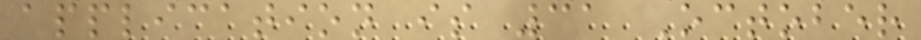application is 31 October
